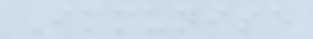Immunise
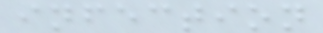infection
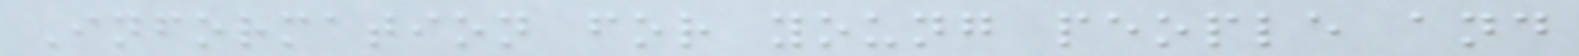Information for young people and
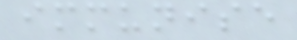immunise
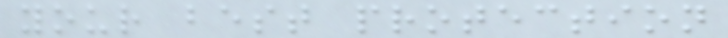your best protection
